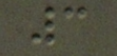3
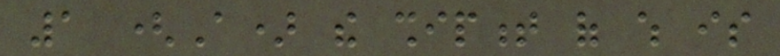1 (A) the shipment of which is
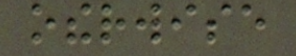otherwise
